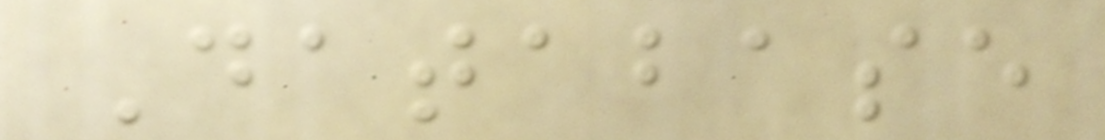Database
